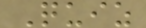Quiz
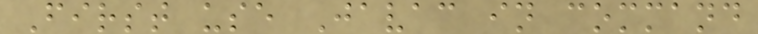First use Javac in command
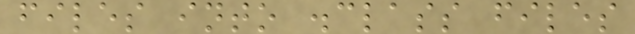files into .class files
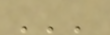'''
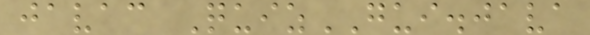javac QuizGUI.java
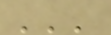'''
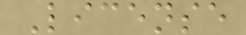License
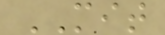MIT
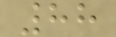88
